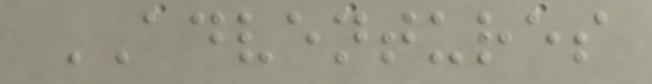ADVENTURES
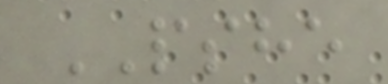PSHE
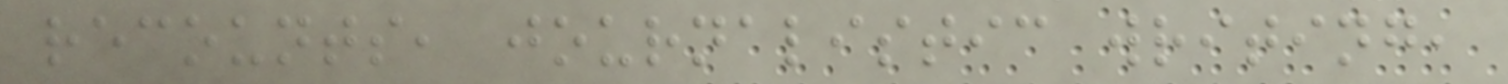recounts, journalistic writing,
